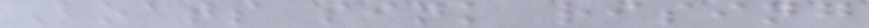Boats sink rising
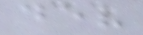dev
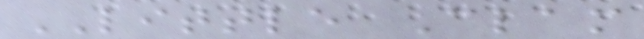LITTLE Clam
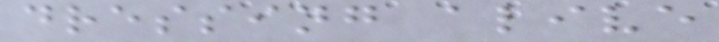dressing alive
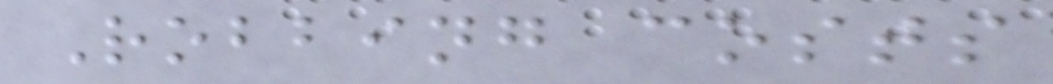Robbing costs
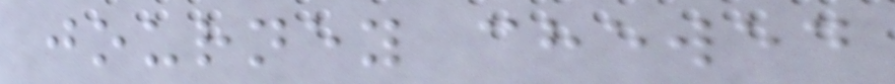journey chewed
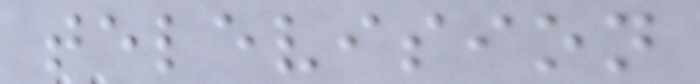television
